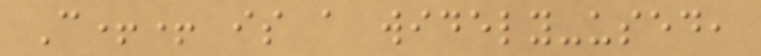C++ is a widely-used,
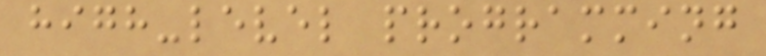high-level programming
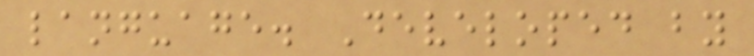language. Developed by
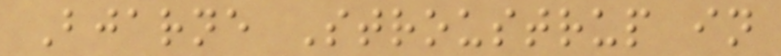Bjarne Stroustrup in
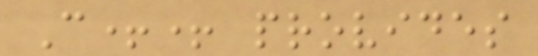C++ provides
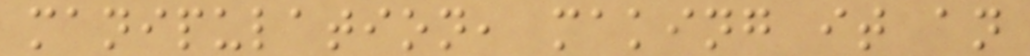manipulation, making it an
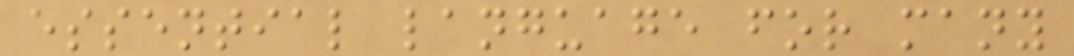essential language for many
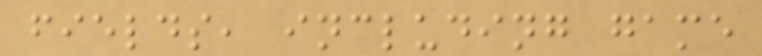fields, including game
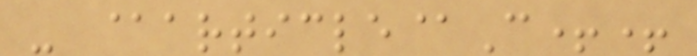- @article@C++
